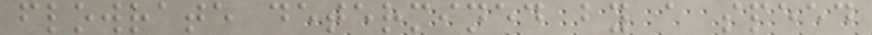flowrate determined by a speed
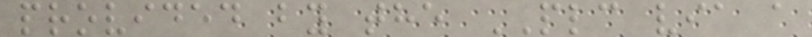provided by the PLC via a
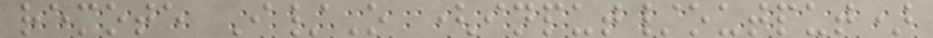remote I/O (input/output)
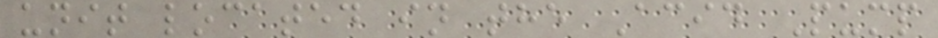unit located in the Acid Pump
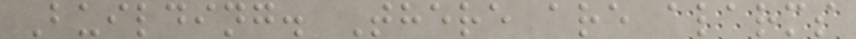Building. There are alarms
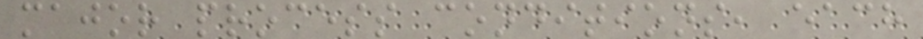major process conditions, each
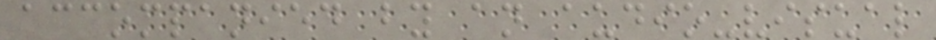accompanied by an audio-visual
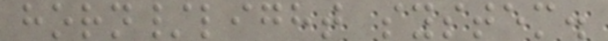horn/light system.
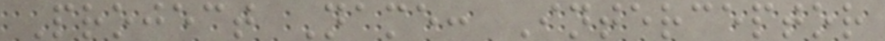Project Name: Interceptor
